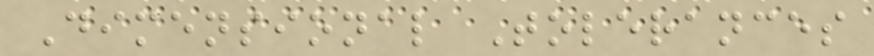Dimensional Tolerances
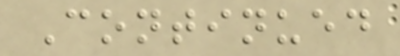Continued
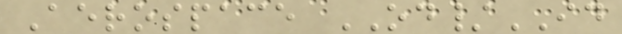Aerospace OD/ID
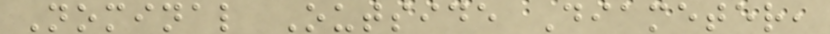Nominal Outside Diameter,
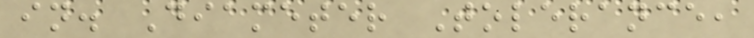in. Diameter Tolerance,
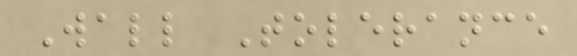Wall Tolerance
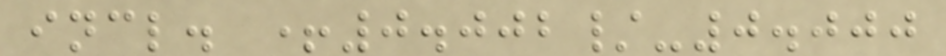incl. +0.002/-0.000
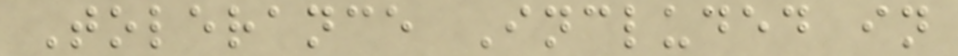Tolerance Included in
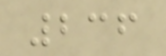236
